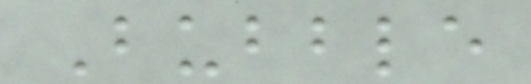Bubble
